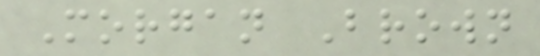Morgan Brown
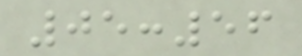05:56
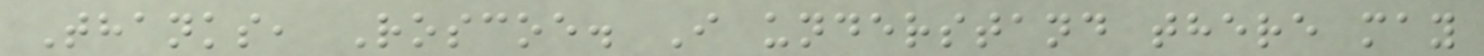Thanks, Roscoe. I understand there may
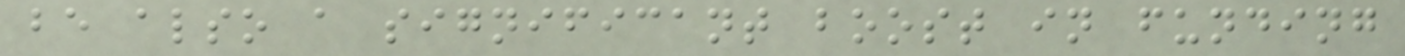be also a significant boost in funding
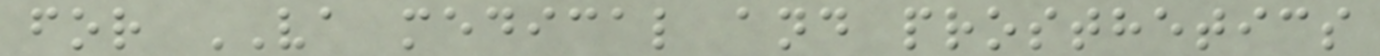for VA medical and prosthetics
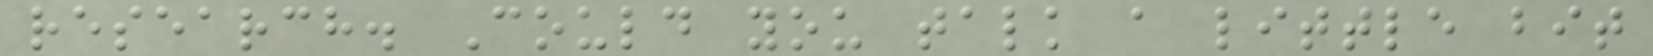research. Could you talk a little bit
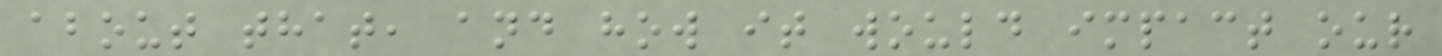about that, and how it would impact our
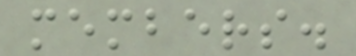members.
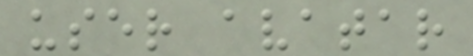user avatar
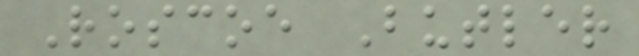Roscoe Butler
